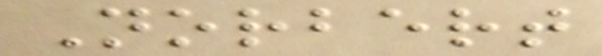Norbert
